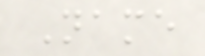Name
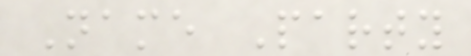Name Party
